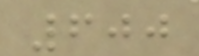600
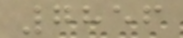7856
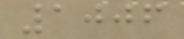1006
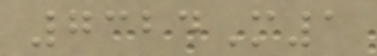7324M1
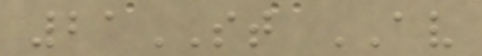21ST AV
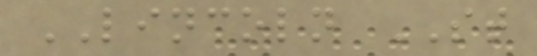LINCOLN ST
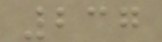237
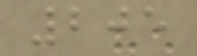205
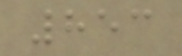853
